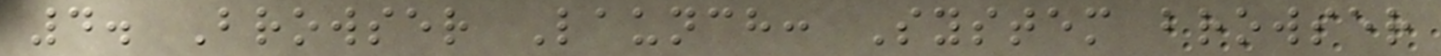4. Browser Launch: System browser
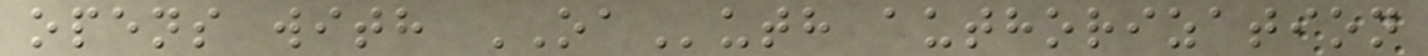opens with OAuth authorization
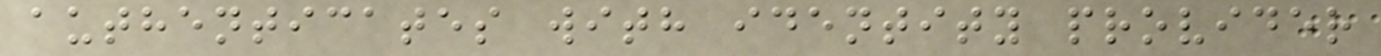authenticates with identity provider
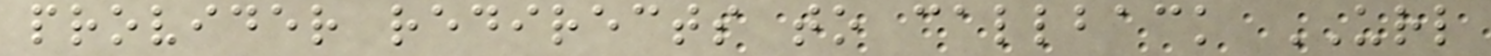provider redirects to callback URL
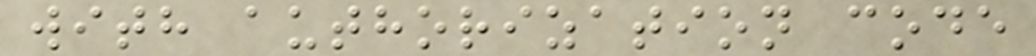with authorization code
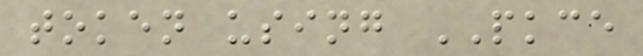token using PKCE
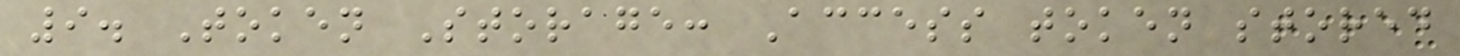9. Token Storage: Access token stored
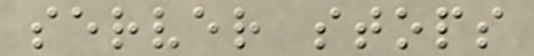server stops
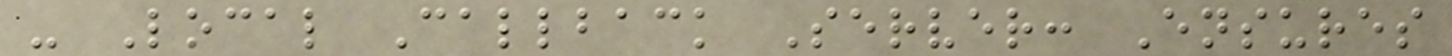- Local Callback Server: Ensures
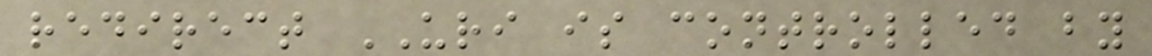redirect URI is controlled by
